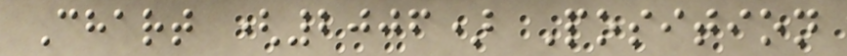Chart (2006) Position
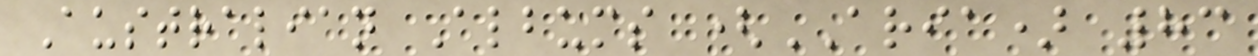Australian Albums (ARIA) 83
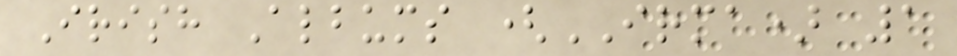Irish Albums (IRMA) 1
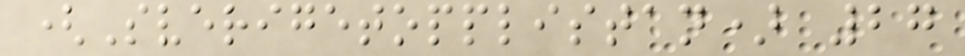(Sverigetopplistan) 27
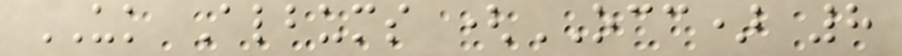UK Albums (OCC) 8
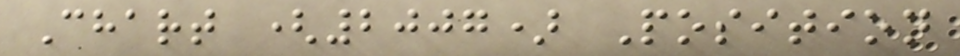Chart (2007) Position
